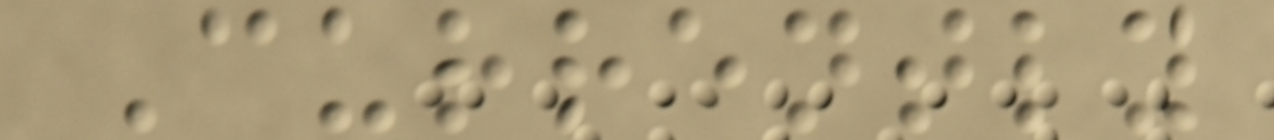Currently
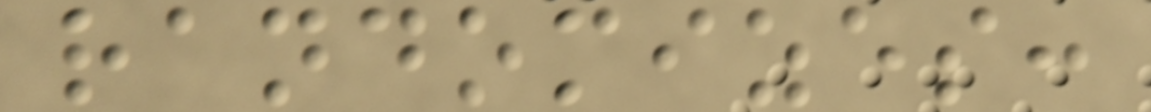randomizes:
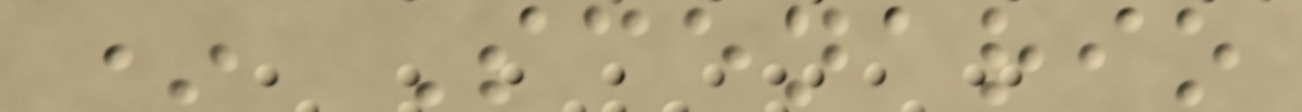* Scenario
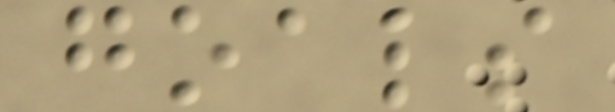goals
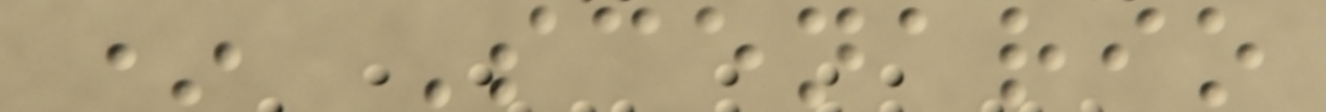* Scenario
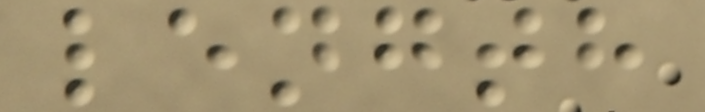length
